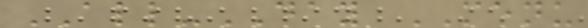ALL-DAY MENU
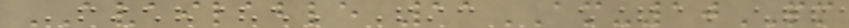AVAILABLE 11AM-10PM
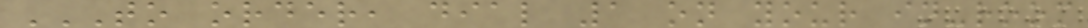TO ORDER, DIAL 1 ON YOUR IN-ROOM
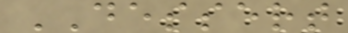DESSERT
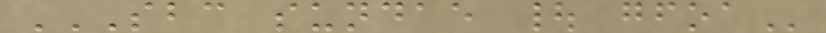SBC SUNDAE | GFOA
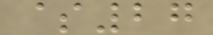$27
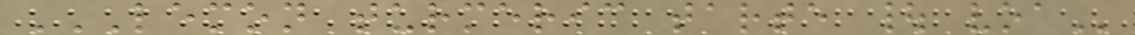LEMON TURMERIC TARTE | VOA
